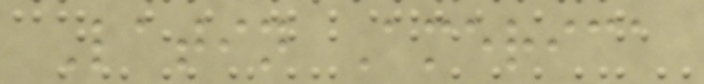Latin America
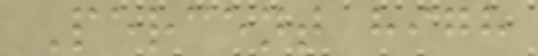Percent high
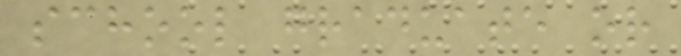school graduate or
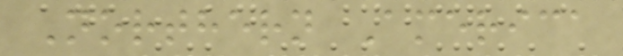Northern America
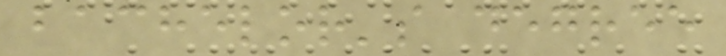bachelor's degree
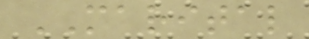MARITAL
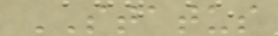STATUS
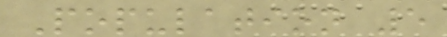Population 5
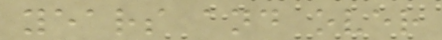years and over
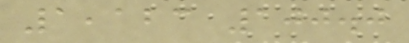1,123 100.0
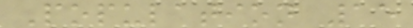Population 15
